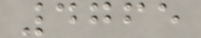4765
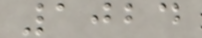1024
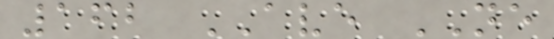162 AVE NE
